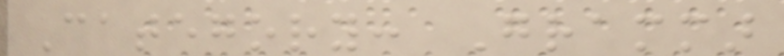Category: Grammar
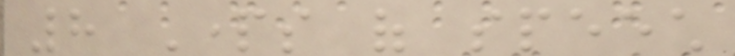8 Parts of speech
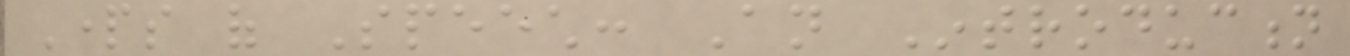Parts of Speech: An Introduction
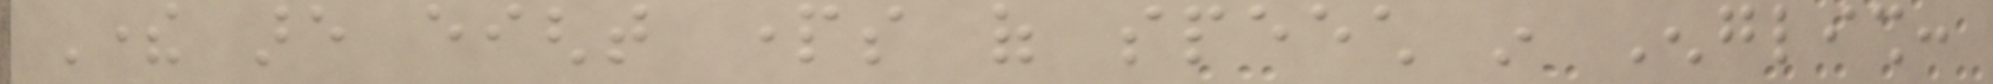There are eight parts of speech in English:
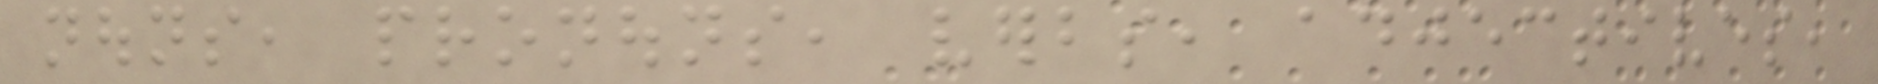nouns, pronouns, verbs, adjectives,
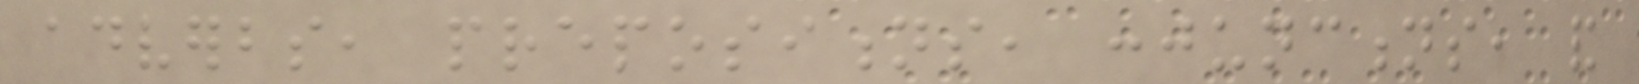adverbs, prepositions, conjunctions, and
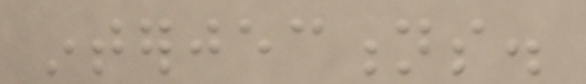interjections.
